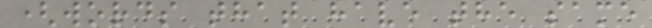(words that have the same
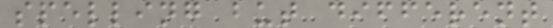spelling but different
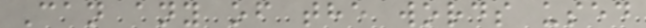Can any of the words used
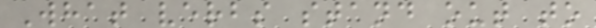What verbs stand out to
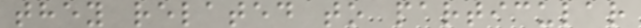they related to particular
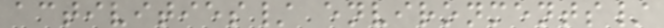activities/ environments/
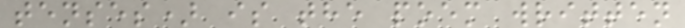tenses) is the poem written
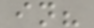in?
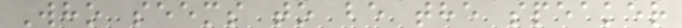Who seems to be the speaker
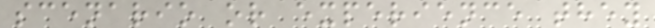scenario or experience they
